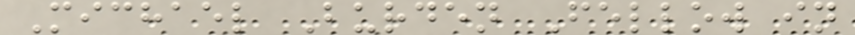Michael Burden Fellow in
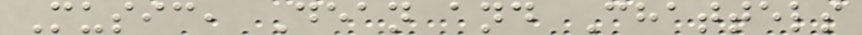Music, Dean and Chattels
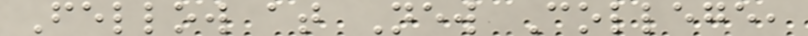Fellow at New College,
